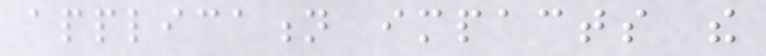application impacts the
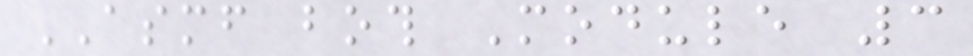ASMF both Module 3
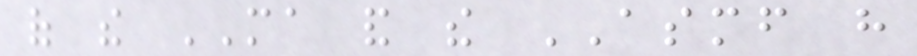of the MA and the ASMF have
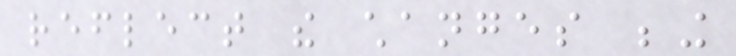reflect the changes being
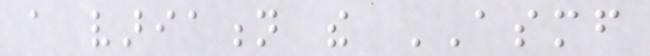a variation the ASMF
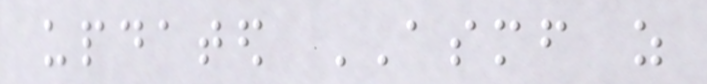updated ASMF as
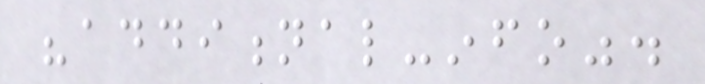"additional-info".
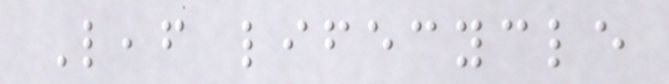Leaf lifecycle
